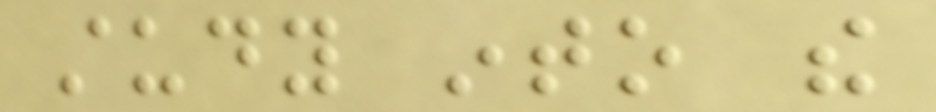study into the
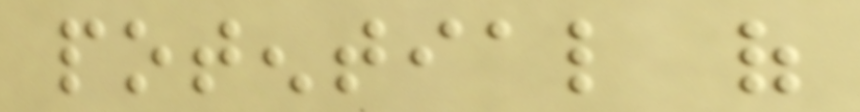potential of
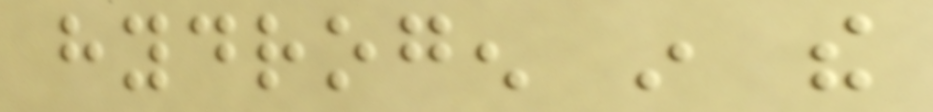hydrogen in the
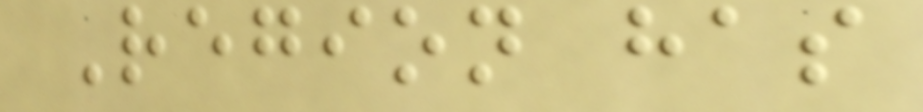Region has
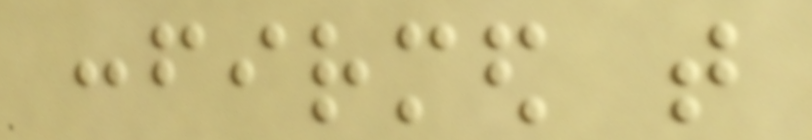confirmed that
